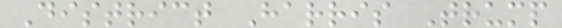District Harris Trump
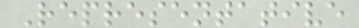Representative
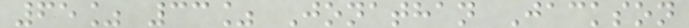65% 33% Jonathan Jackson
